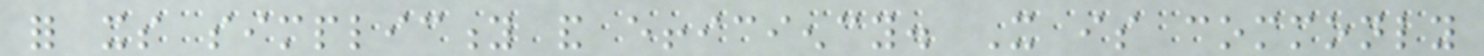for its simplicity and efficiency. It is commonly
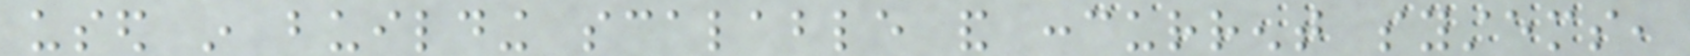used in building scalable and concurrent systems,
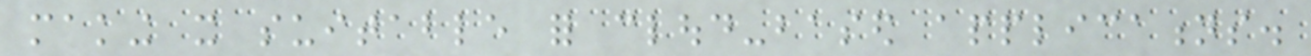making it suitable for cloud-based applications.
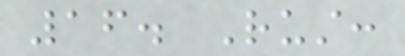16. Rust:
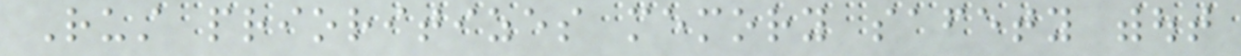Rust prioritizes memory safety without
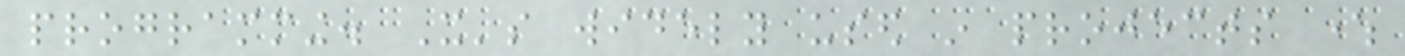programming. It's widely used in projects where
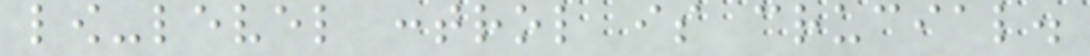low-level control is crucial.
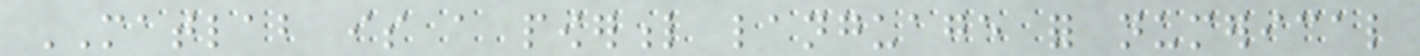MATLAB is a powerful language for numerical
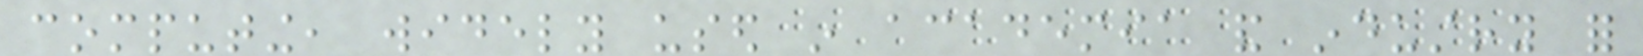computing, widely used in academia and industry for
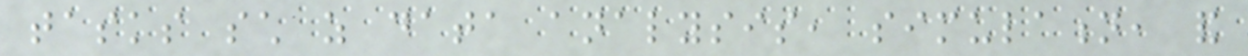tasks such as data analysis, simulation, and
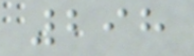298
